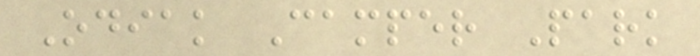Odiak Camper Park
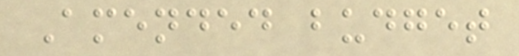Amended budget
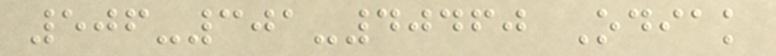506-301-40460 Odiak
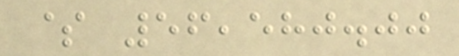$ 56,580.00
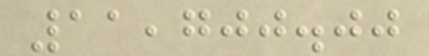11,700.00
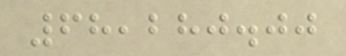68,280.00
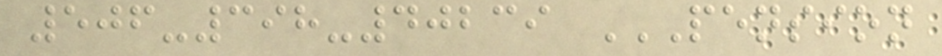506-398-40239 PENSION
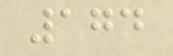174
